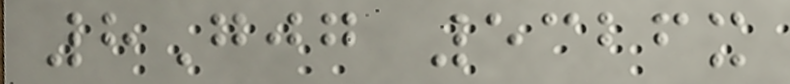8Gjg 5326x
